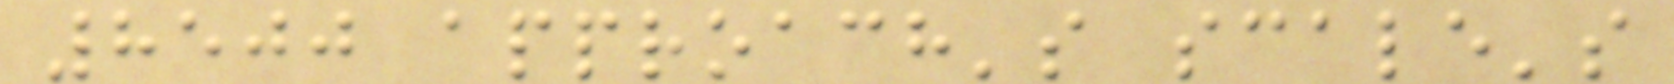8500 approach's scale's
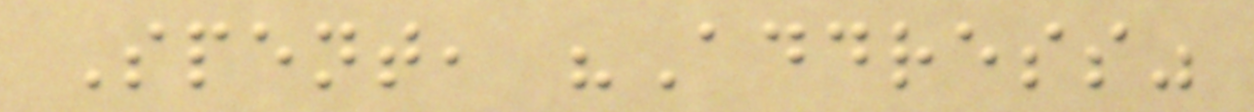Spent, "Address"
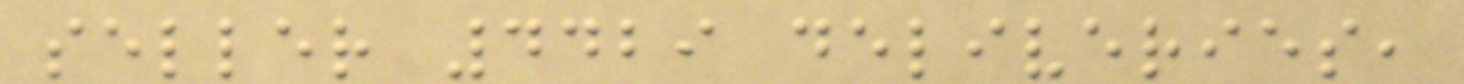seller 4429 deliveries,
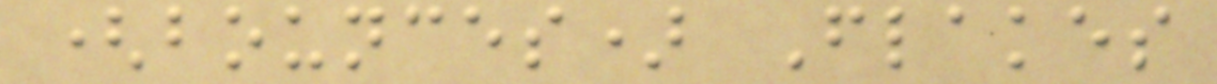(bounces) Flakes
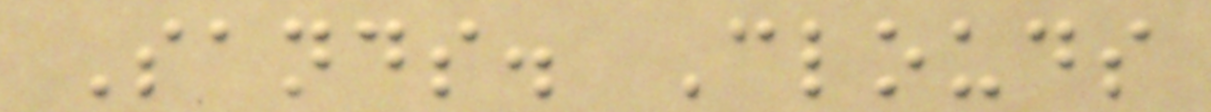Sands. Clouds
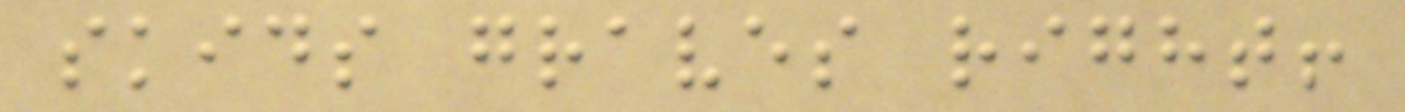skids graves right!
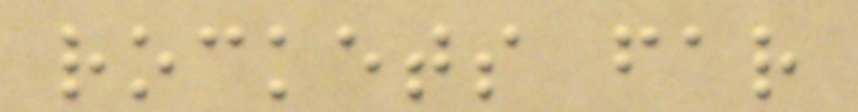rockets far
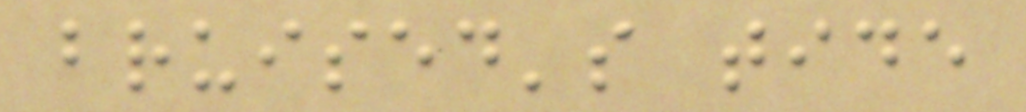bruised's tide
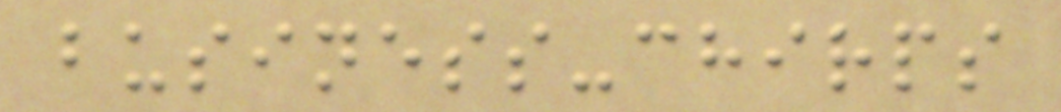business-chirps
